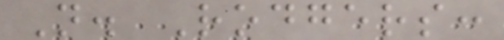N. Rodgers:
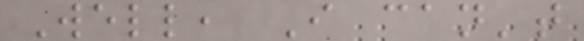Well, I can't
